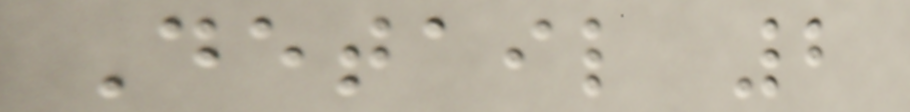Detail 2
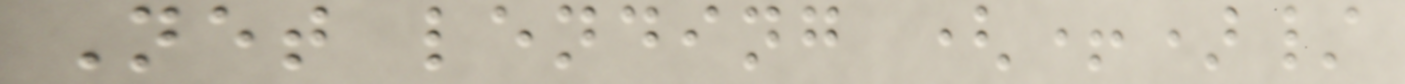Net lending (+)/
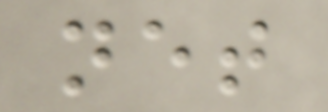net
